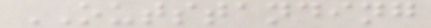OUTSTANDING
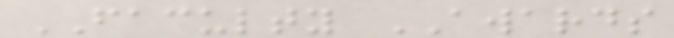FACULTY AWARDS
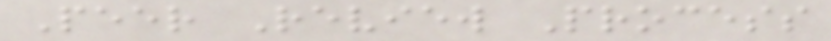Peer Review Process
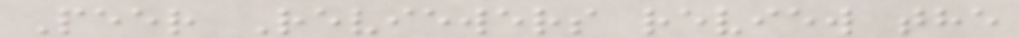Peer Reviewers review the
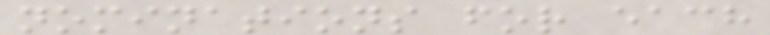nominations for each
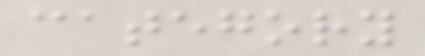category
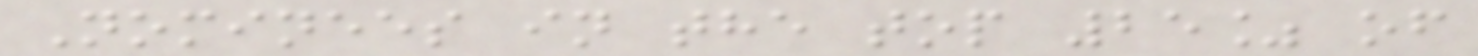Nominees in the top 25% of
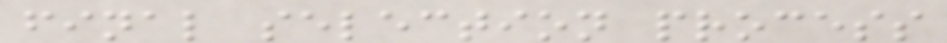final selection process
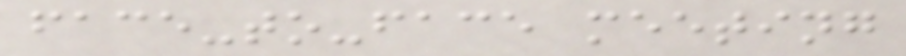face-to-face meeting
